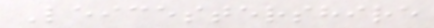Leicestershire
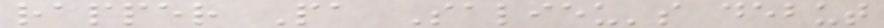rapper Pa Salieu's debut
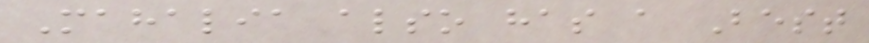Mahalia also has a Best
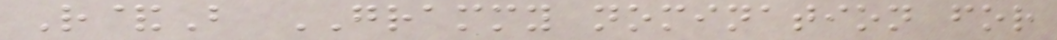R&B GRAMMY nomination for
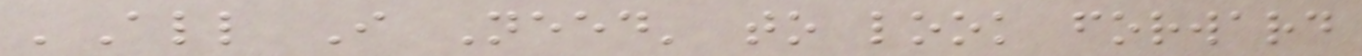'All I Need' to look forward
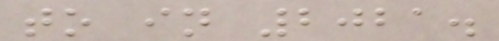to in 2021.
